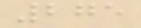275
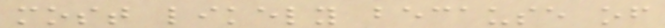most likely because of
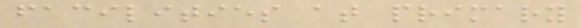facilities at primary
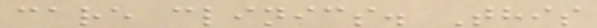care clinics. This
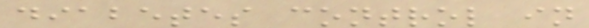diabetes control in
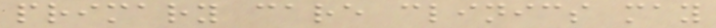primary care clinics may
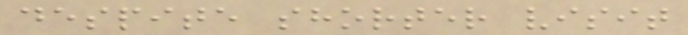despite shorter visit
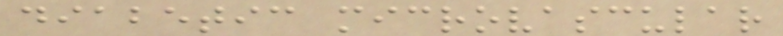diabetic microvascular
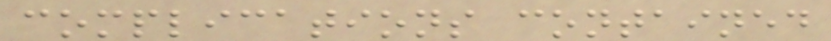complications contained
